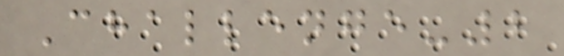Challenge-2
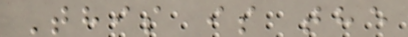This is the
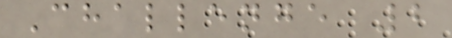Challenge 2
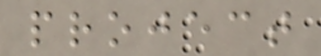project
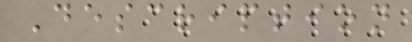Description
